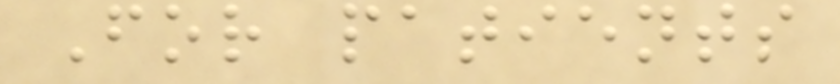For patients
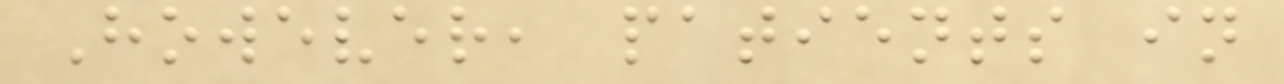However, patients in
